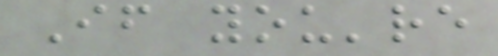If you're
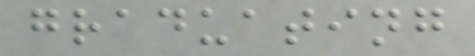graduating
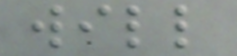will
